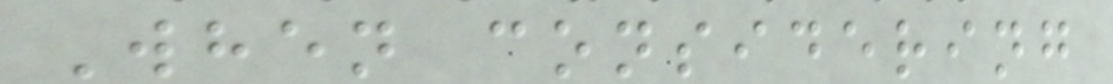When considering
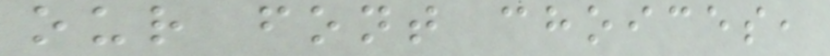our font choices,
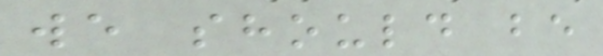we should be
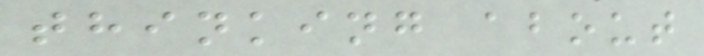thinking about
